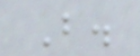B.
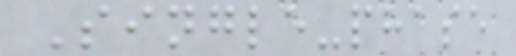Single-phase
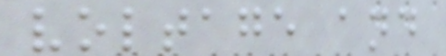voltage and
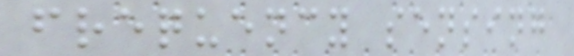frequency sensing
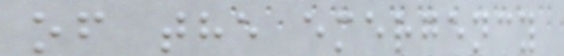of the emergency
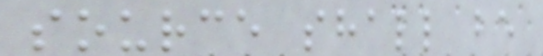source shall be
